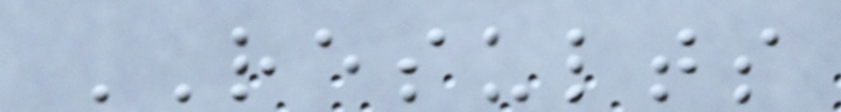RESULTS
